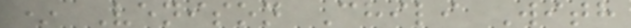* Venison Chili With
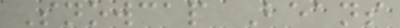Snowcap Beans
